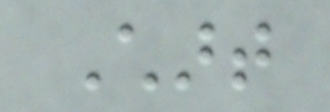Chart
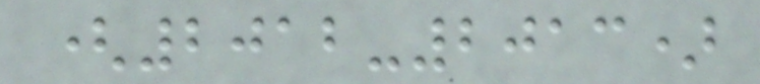(2012-2013)
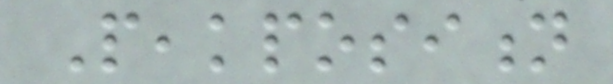Peakposition
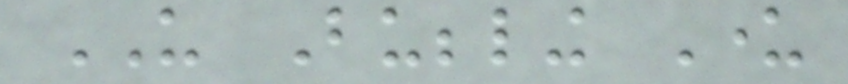US Bubbling Under
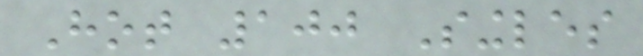Hot 100 Singles
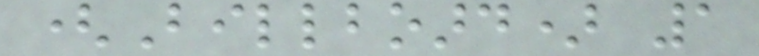(Billboard) 1
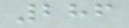286
